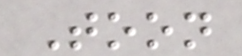Toon
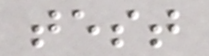test
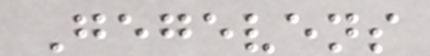Gegevens
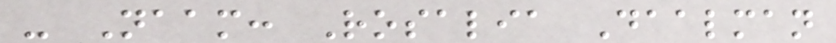- Naam: Rosalia Daalman
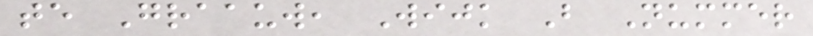te Graauw, Wijk B Nummer
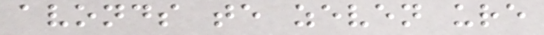avonds te zeven ure
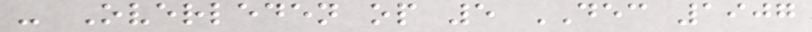- Overleden op 5 DEC 1907
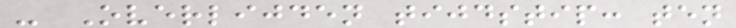- Overlijden tijdstip: ten
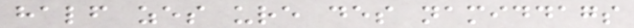half zes ure des namiddags
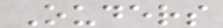Ouders
